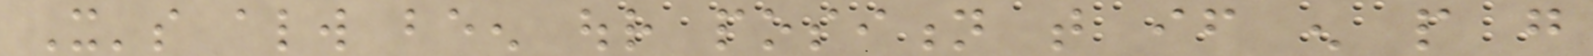It's always been our position that if enough people go
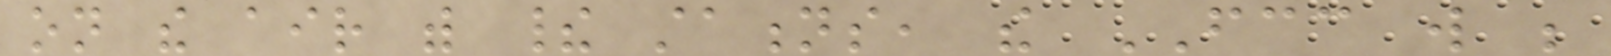on the air with their stations, the FCC will be
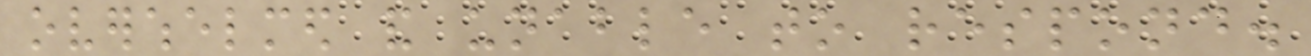overwhelmed and unable to respond.
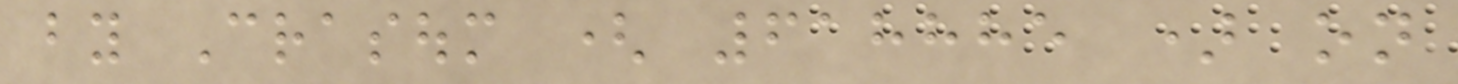by Crasoum ( 618885 ) on
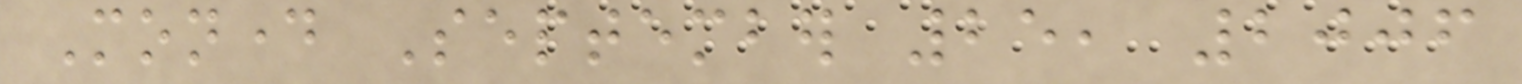Monday September 25, 2006
